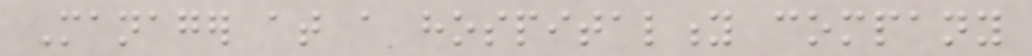Manager at a hospitality company
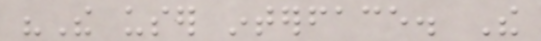"The user interface. The
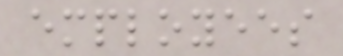employees
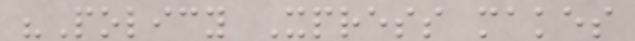"Policy Xpress makes
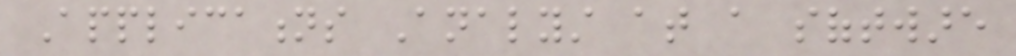Applications Analyst at a software
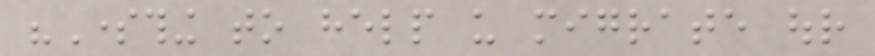"Something to help us migrate our
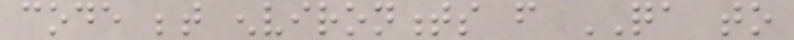code between environments from QA to
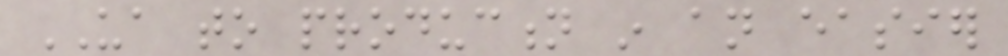UA to production in an easier
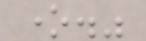one."
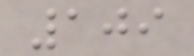109
